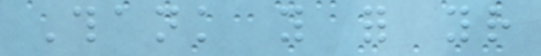Thank you for your
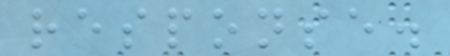response.
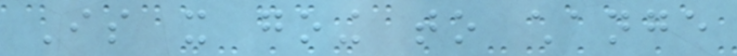Is it going to change
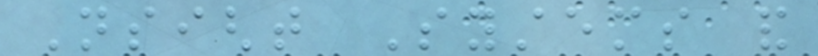Nsight Systems and
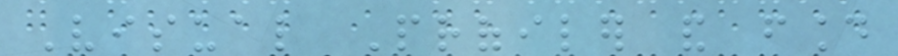Visual Profiler and found
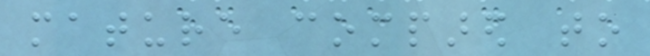mature compared to
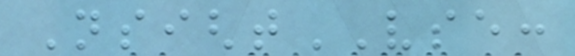NsightVSE:
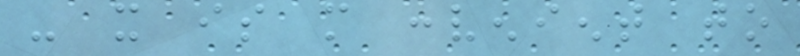- it is more convenient to
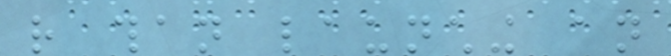rather than launching an
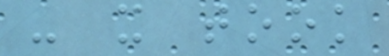- it took
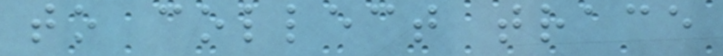to collect trace
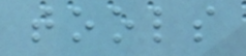tools
